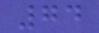74
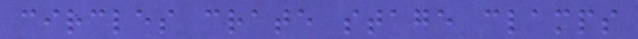circles crate stage clamps
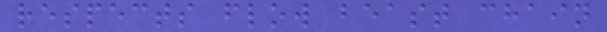respects flow beast chain
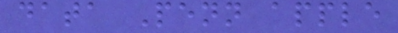data Penn apple
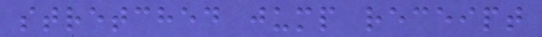stretched jump receipt
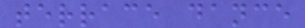terrace dance
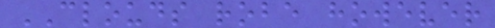CLOUDS robe however
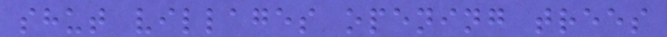shut villages opening trees
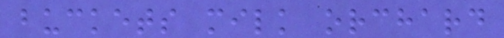buckets milk orchard
